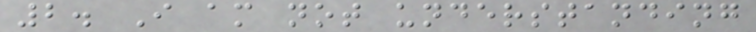2. I am not understanding
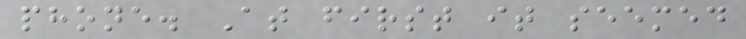phone. At first it seemed
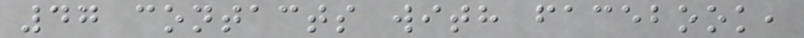47 contacts with facebook,
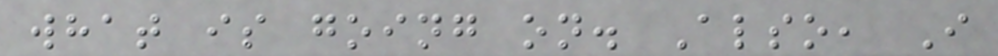what is going on. Also, I
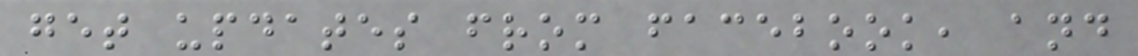get updates from facebook, and
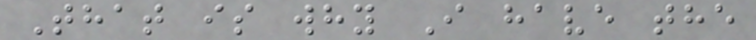That is why I have the
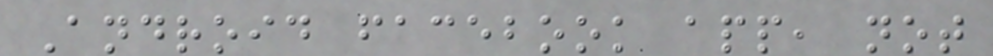Android facebook app, not
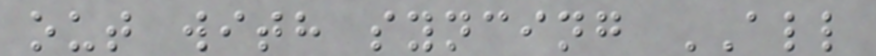out with syncing ALL
